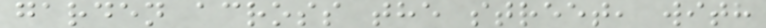garden across the street, with
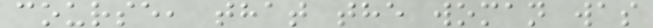course, that the woman was
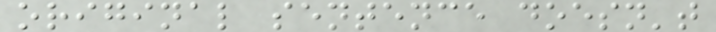original sentence doesn't
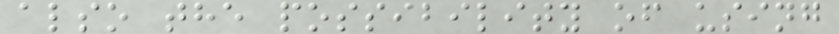also the possibility of using
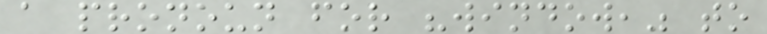a pronoun for "window," to
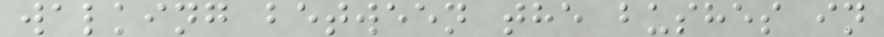walking between the bushes in
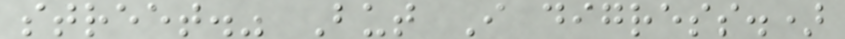street." But I digress.)
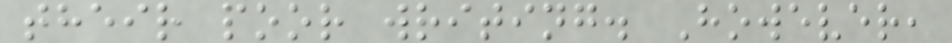their poor writing. However,
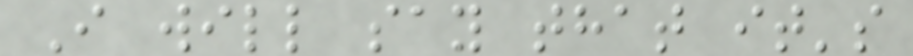I will say that it's
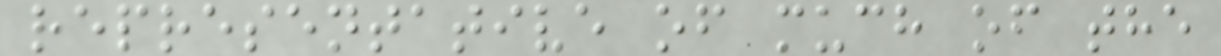representative of much of the
